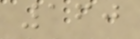160
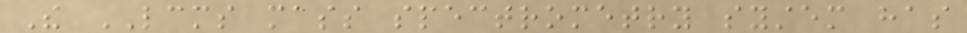The LCMS mass spectrometry system has
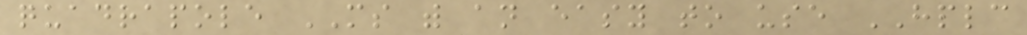quadrapole MS with an easy to use HPLC
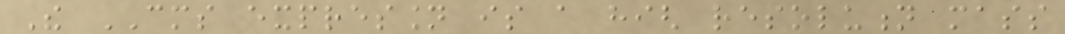The CMS expression is a high resolution mass
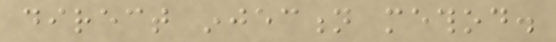direct injection method.
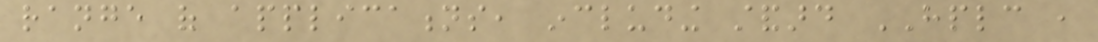range of applications, including standard HPLC ,
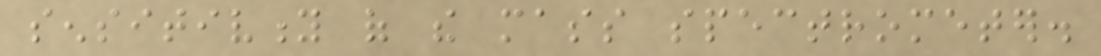sensitivity of the mass spectrometer.
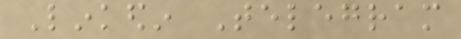Linkedin Telegram
